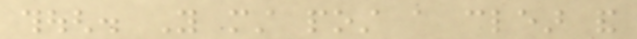though. You must post a clear and
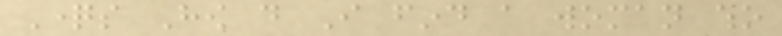Questions How do I find a woman who
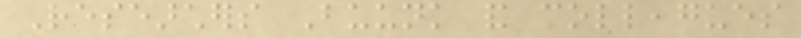Researchers Buunk and colleagues
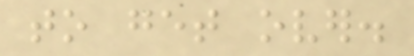to get over.
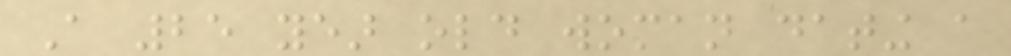A 25 year old woman dating a
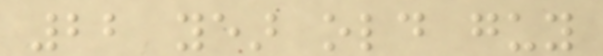22 year old guy
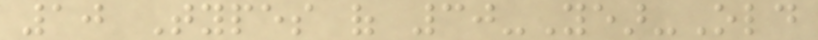10 Types of 30-Year-Old
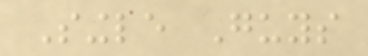Single Guys
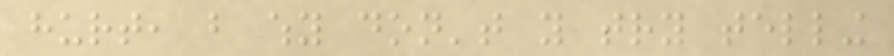hurt, but why don't you try telling
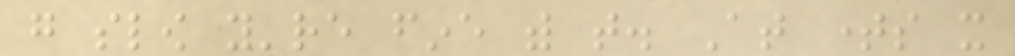go slow you're fine with that. At times it
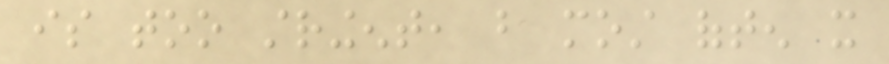is too stringent, but most often it
